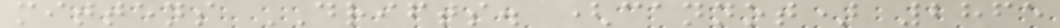mittens DRIFTS. (cannot) 2865
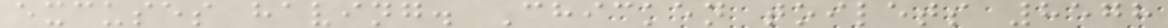excuses having. Chicken toilets 8578
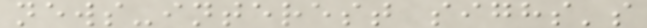news-interest sighs's
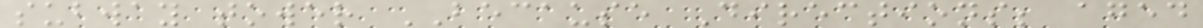subway tower BECAUSE Directions; aged
